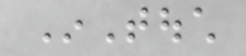InTouch
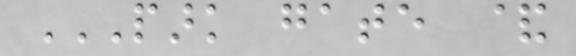PARK GATE &
